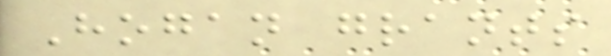Hogan grants
